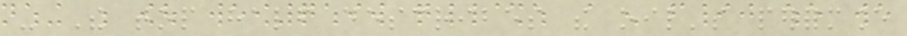- The top half describes the oil's performance
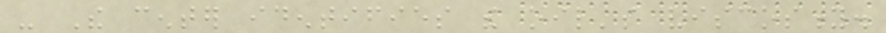- The center identifies the oil's viscosity.
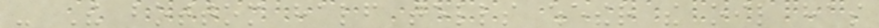- The bottom half tells whether the oil has
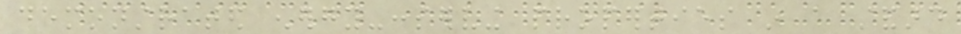demonstrated energy-conserving properties in a standard
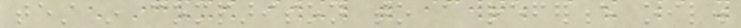test in comparison to a reference oil.
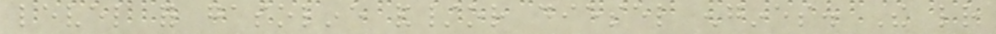level for gasoline and/or diesel engines. The letter
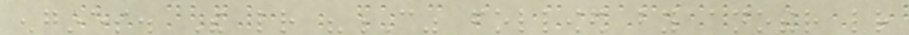engines. The letter "C" followed by another letter
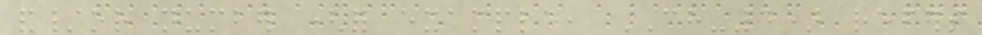and/or number (for example, CH-4) refers
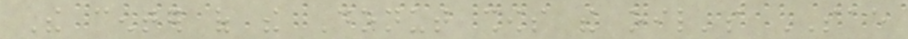The center of the Donut shows the oil's SAE
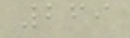269
